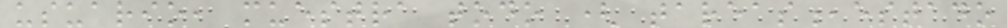usuario, muestra todo ( tareas,estado
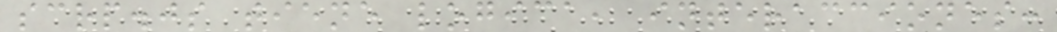scrp.js tiene logica, interacciones:
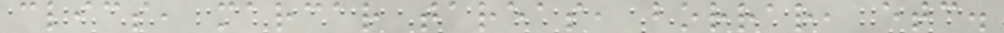clics, marcar tareas, borrar, etc.
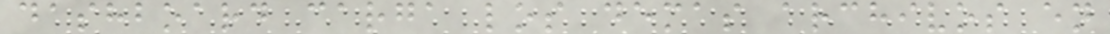dashboard carga los demas archivos en
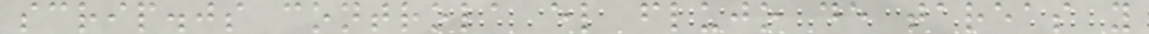scrip.js controla el flujo de tareas y
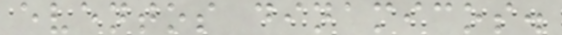eventos dinamicos.
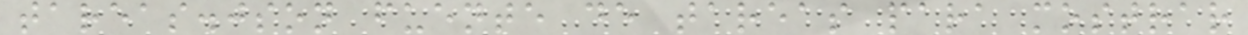tareas.json fuente de tareas para mostrar
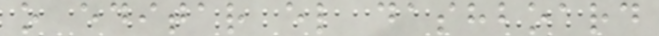o editar el dashboard
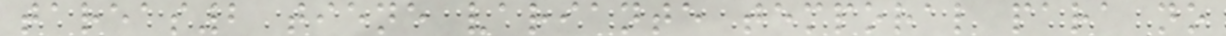tareas2 tiene variante temporal para no
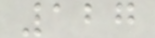127
